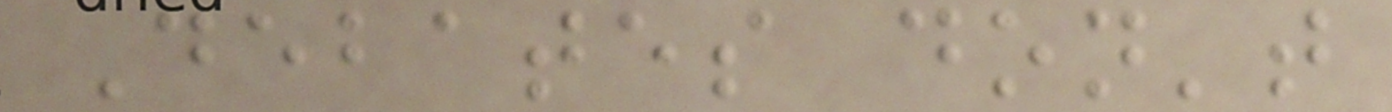Debates don't
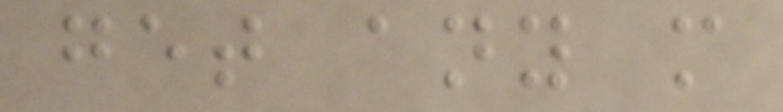get any more
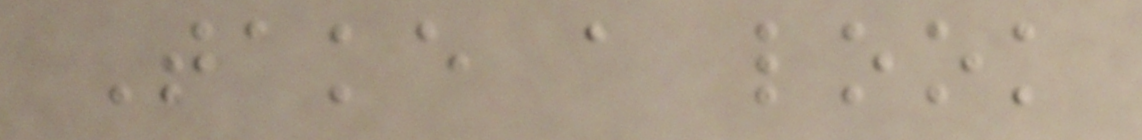Take a look
